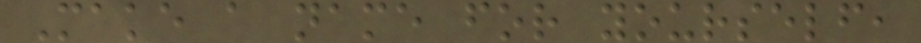Make a name for yourself,
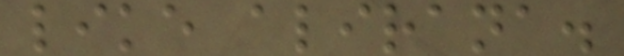like alirana.
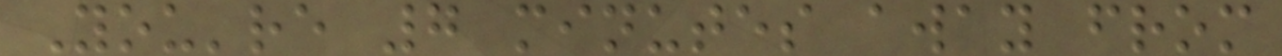You're 7 minutes away from
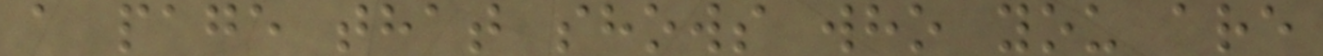a page that shows who you are
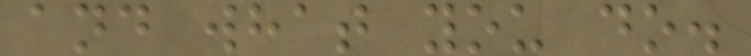and what you do.
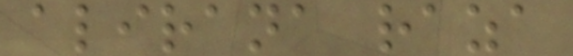alirana raza
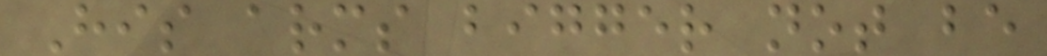His arms bigger not be
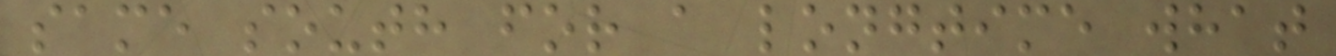same south for a longtime what
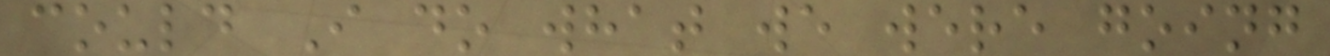could I do what we were going
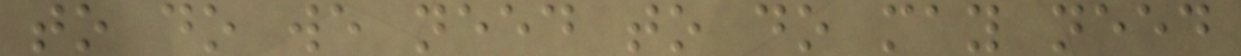to do we need to do may need
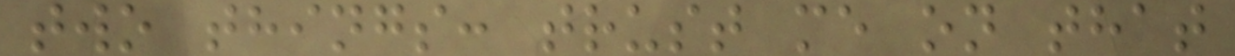two things: trust me on that
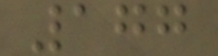177
